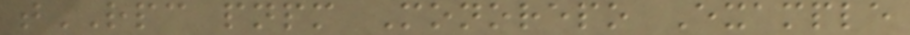tRPC pnpm Monorepo Example
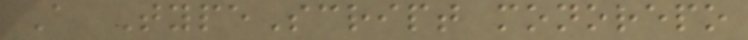A TypeScript monorepo
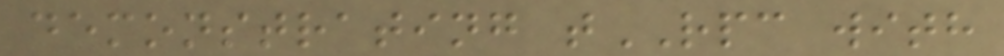demonstrating tRPC with
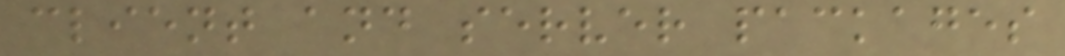client and server packages
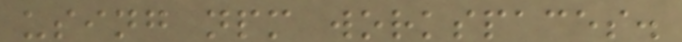using npm workspaces.
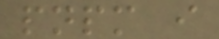pnpm i
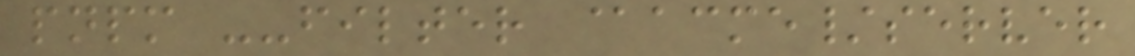pnpm --filter @acme/server
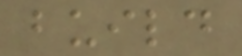build
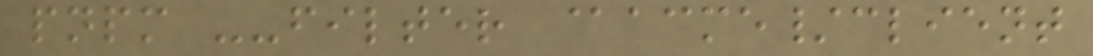pnpm --filter @acme/client
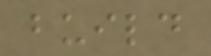build
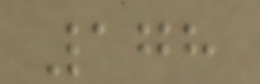178
